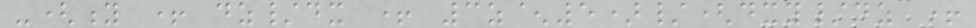-(y + dz/dx + 3z^5)/(dxy/dz +
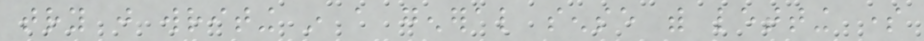try just writing in a general sense with letting some
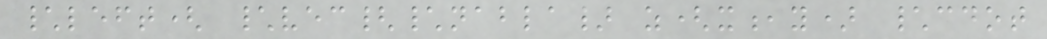\left( \vec{\nabla} z(x,y) \cdot
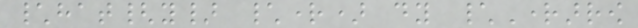\hat{y} \right) dy \Rightarrow
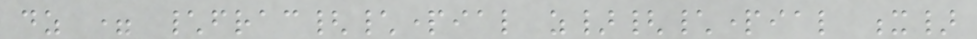dz = \frac{\partial z}{\partial x}
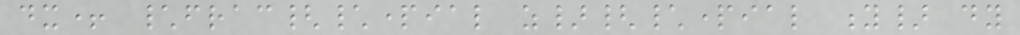dx+ \frac{\partial z}{\partial y} dy
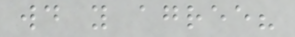would you agree?
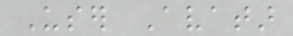User Avatar
